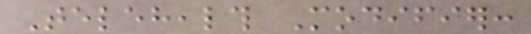Telehealth Modifier:
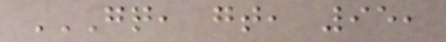GQ, GT, 95,
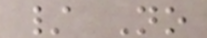/ No
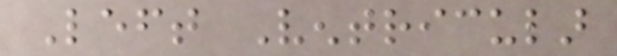Left Ventricular
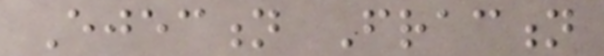Ejection Fraction
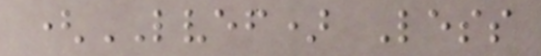(LVEF) Less
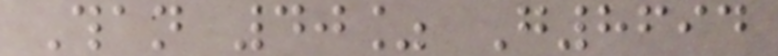Than 40% G8694
